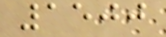1500
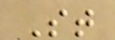St
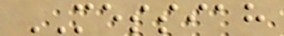MESSIAH
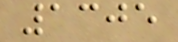1305
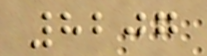8207
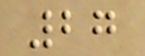27
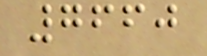7660
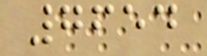7654
